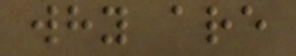why are
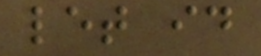let id
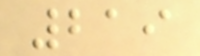219
